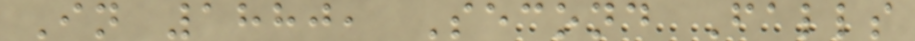In 1880, Second Falls
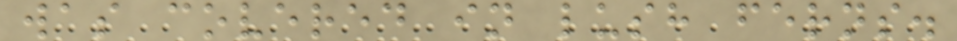was covered in lush ferns.
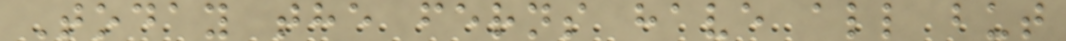Today the ferns have all but
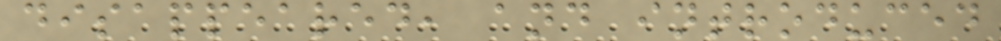disappeared, and introduced
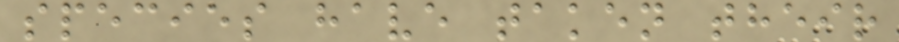species have taken their
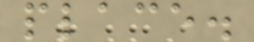place.
